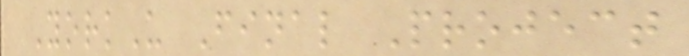YorkU Final Project
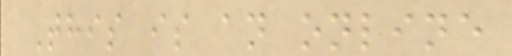This is an online
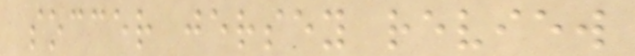soccer jersey review
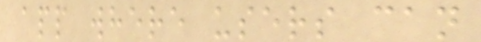app where users can
